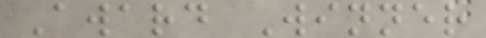Award Winner
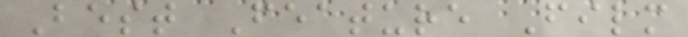Best Feature Film
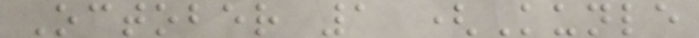October 1 (Kunle
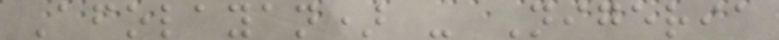Afolayan) - Nigeria
